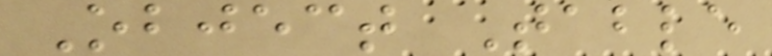Object Table
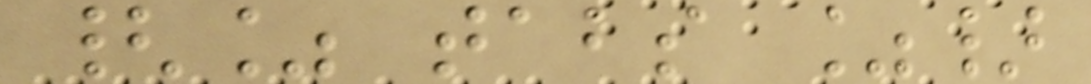{% tabs %}
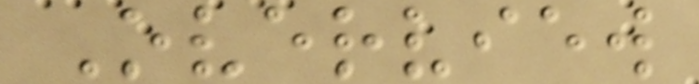Overview
